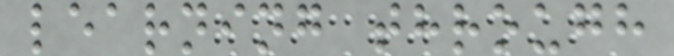learning through
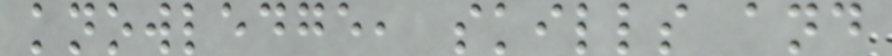knowledge, skills and
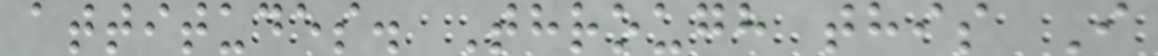attitudes. Through this I
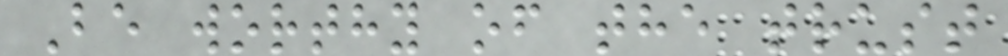Be worthy of the trust
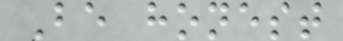Be honest
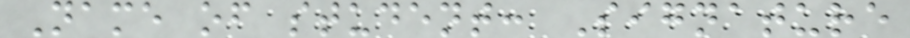Name of student: Signature
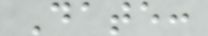Date:
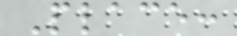Place:
